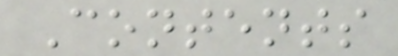Contents
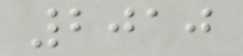2010
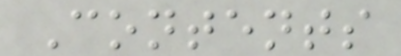Contents
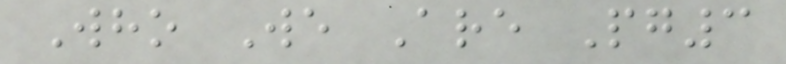Who We Are Pg3
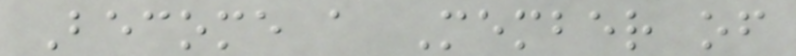Become a Member of
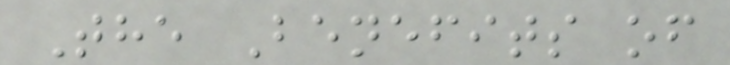The Benefits of
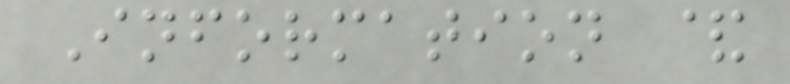Information &
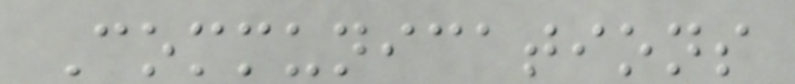Communications
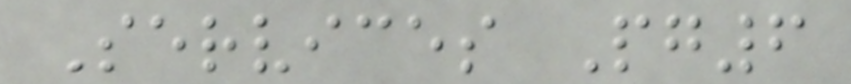Services Pg6
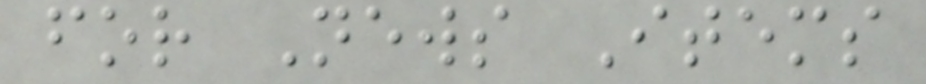for News Items
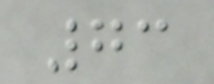73
